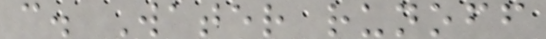c. Water runoff
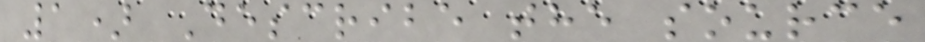1) Describe the source
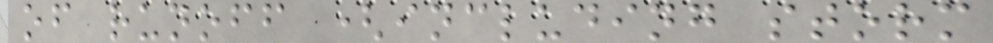of runoff (including storm
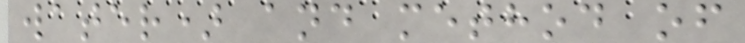water) and method of
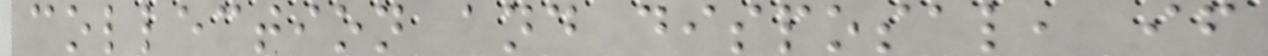collection and disposal, if
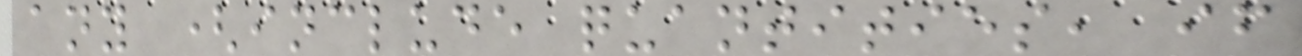any (include quantities, if
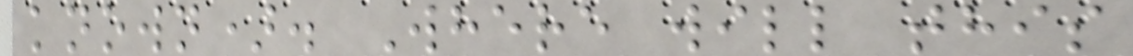known). Where will this
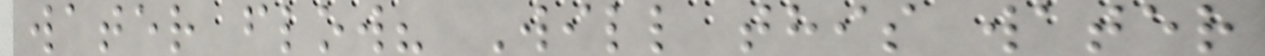water flow? Will this water
